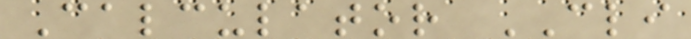Calculator CLI
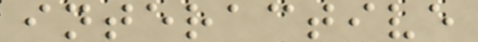interactive
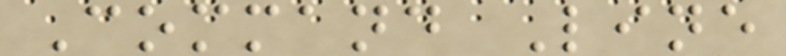Command Line
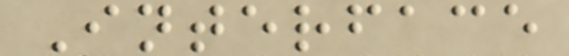Interface
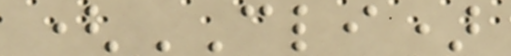(CLI)
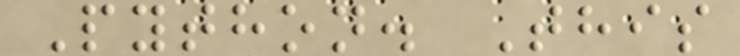Python. This
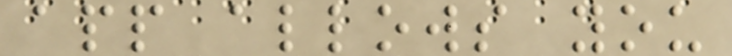app allows you
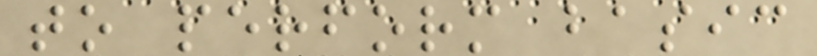to perform basic
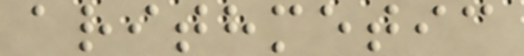arithmetic
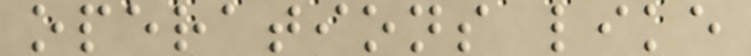operations like
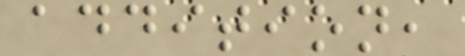addition,
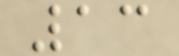13
